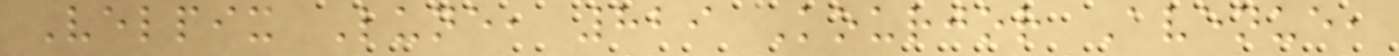Velpix Lune, 829 Kourjor Avenue,
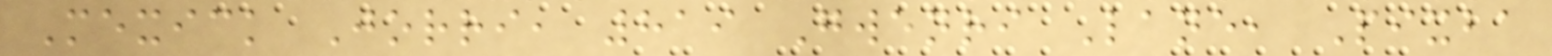Mexick Jorri, 819 Gwenri Lane, Pixba
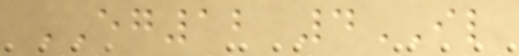EG12 4IL
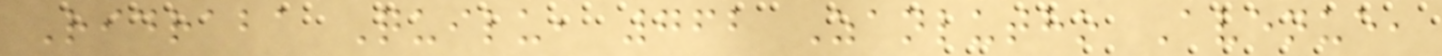Ridraba Quilu, 762 Zanlutho Avenue,
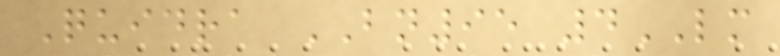Quidra BN95 4LM
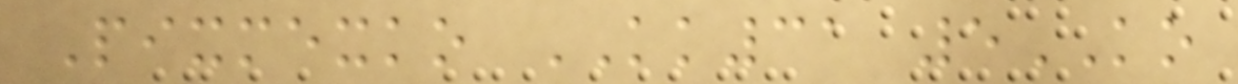Pixmexko KK31 5KO
